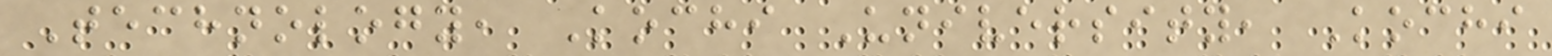Technology, Kochi University, Kochi
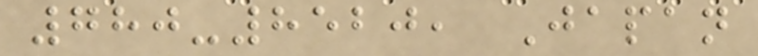780-8520, Japan
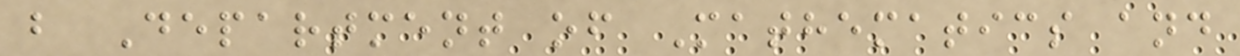b Department of Mathematics and
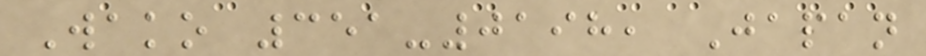Wako 351-0198, Japan
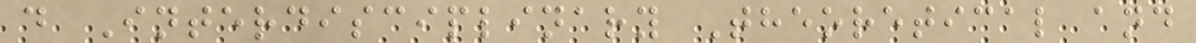d Interdisciplinary Theoretical and
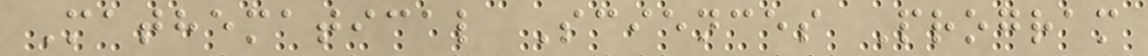Mathematical Sciences Program
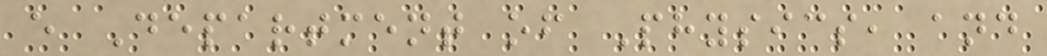e Department of Physics, and
